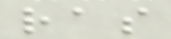ras
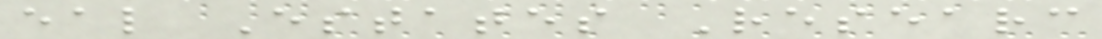eal Estates Researc
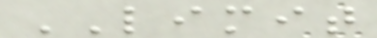LIMIT
